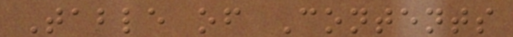Table of Contents
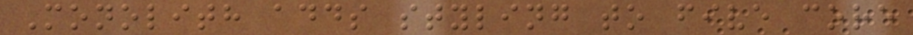Monolith adds styling to five core
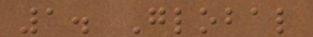1. Global
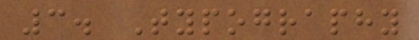3. Typography
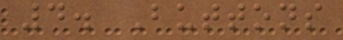4. Buttons
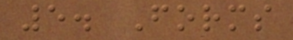5. Forms
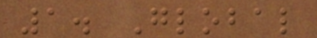1. Global
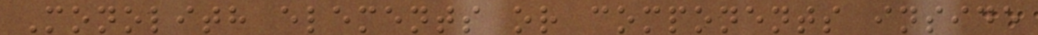Monolith elements or components inside
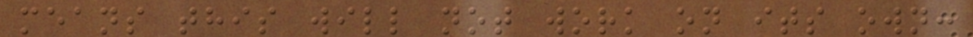means this will not work on its own:
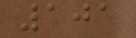101
